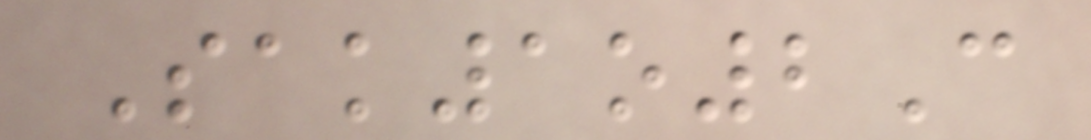Sak1o2C
